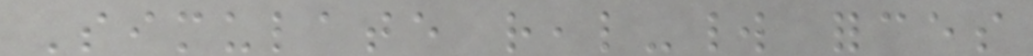Simulate real-world forces
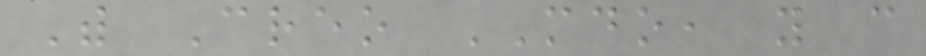With Creo MDO, you can
